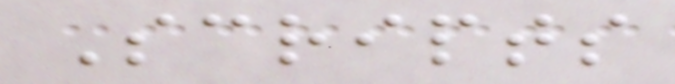Scripts
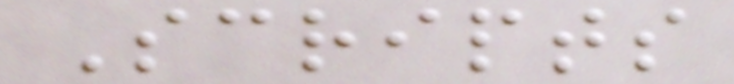Scripts
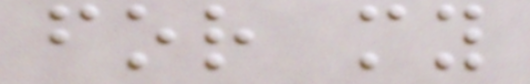for my
